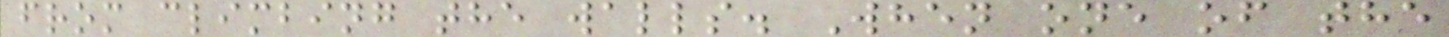from climbing the walls. When one of the
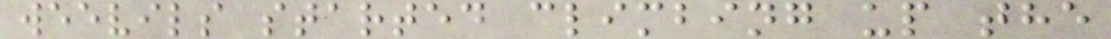weevils started climbing up the
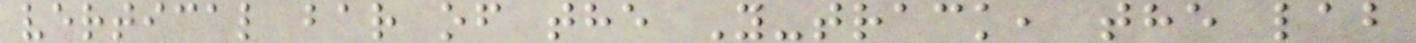vertical bar of the Y-track, the lab
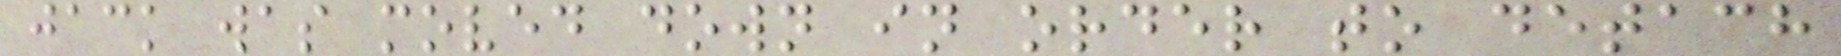jack was moved down in order to detach
